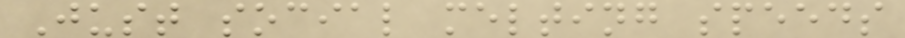Just social melting speeds
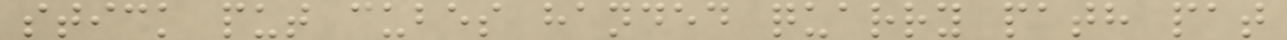stick put cubes handed quarry path pat
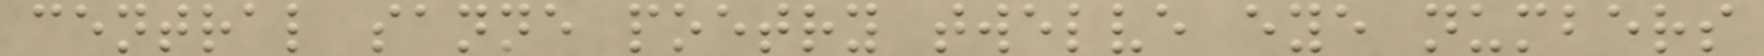central sanne poetry twelve eye numbers
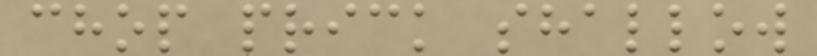chop prick shallow
